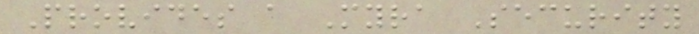Provides a Myra Security
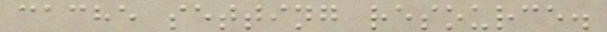cache setting resource.
